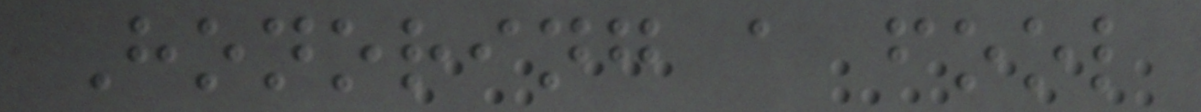Honoring a fool
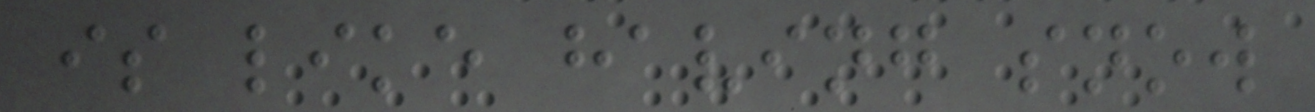is like having snow
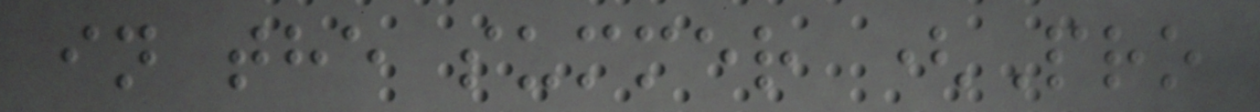in the summer (Pro
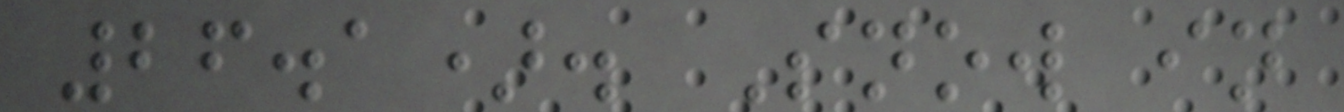26.1). Snow in
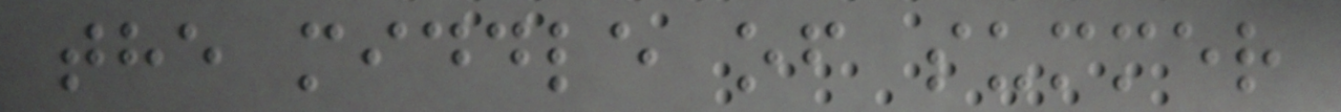the middle of summer
